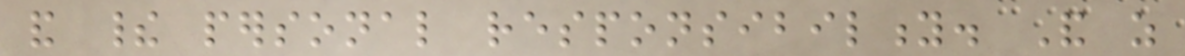and their personal responsibility. And as
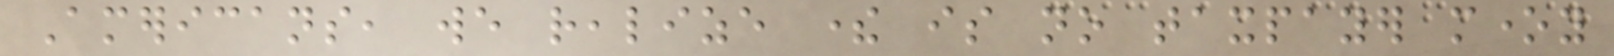Americans, we realize there is no taxpayer money
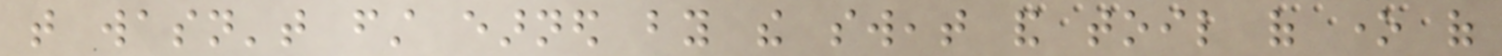that wasn't first earned by the sweat and toil of one of
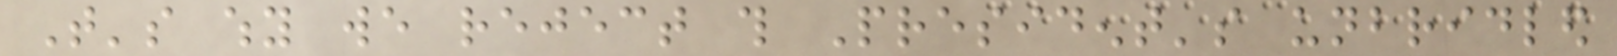That's why we reject this President's unbridled
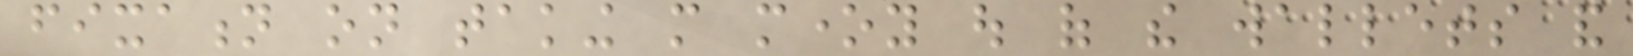fixation on taking more money out of the wallets and
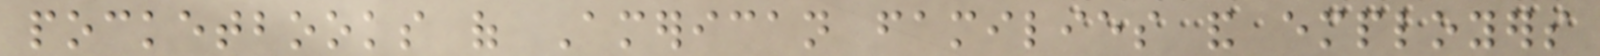pocketbooks of American families and employers
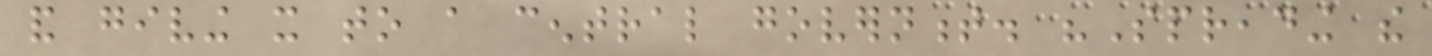and giving it to a central government. "Spreading the
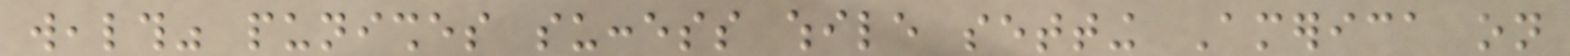wealth" punishes success while setting America on
